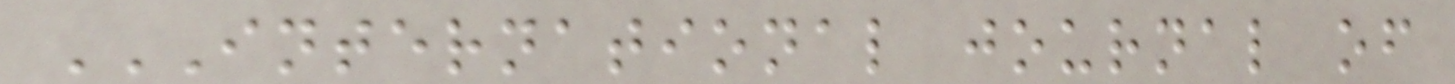INTERNATIONAL JOURNAL OF
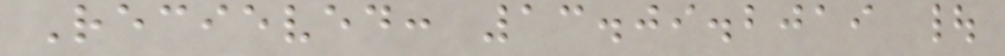Recieved: 13.09.2019 |
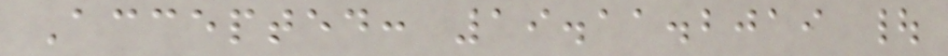Accepted: 19.11.2019 |
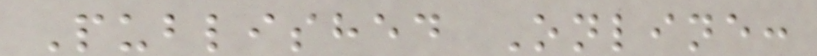Published Online:
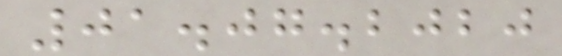01.07.2020
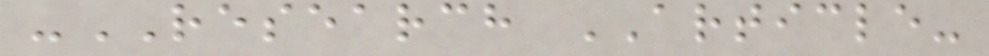-RESEARCH ARTICLE-
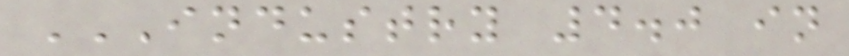INDUSTRY 4.0 IN
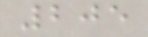205
